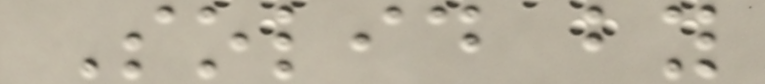Solid by
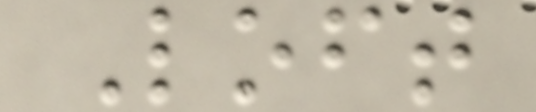Loft
